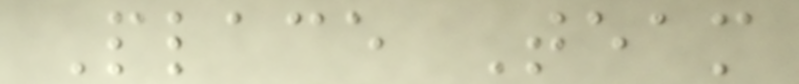Place Team
